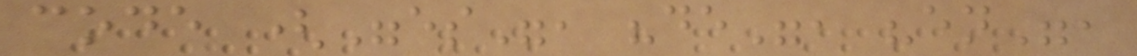code ("es", "de", "en",
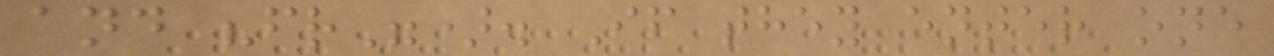and "fr"). If they enter one
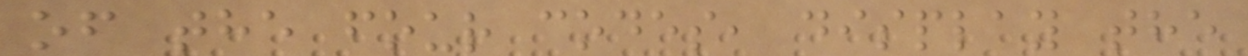of the four codes, display the
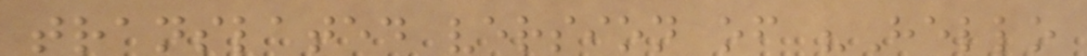translated version of "Hello
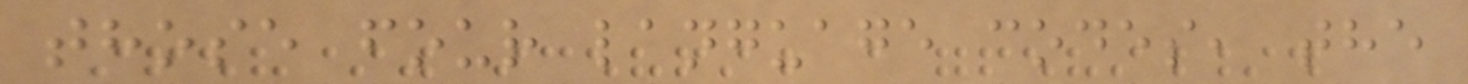those four language codes, the
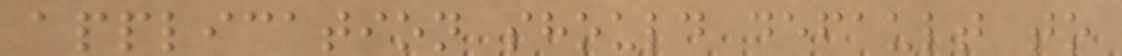application should default to
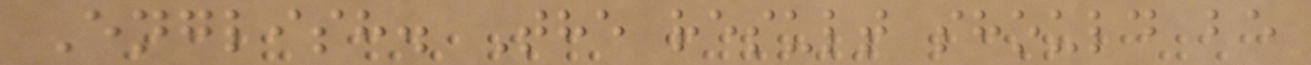English. The result should be
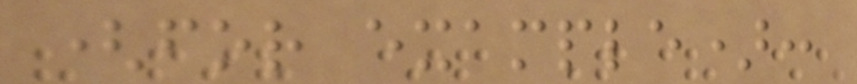(for example):
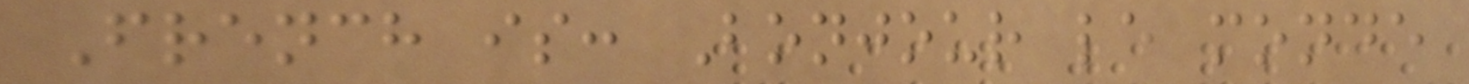French is: Bonjour le monde
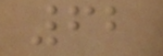62
